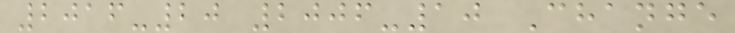2016-20 2006-10 Change
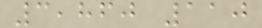3,860 110
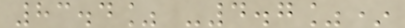83.4% -4.7%*
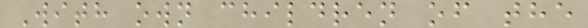With own children of the
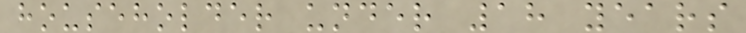householder under 18 years
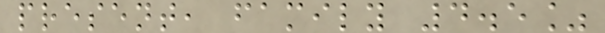present, family 4.5%
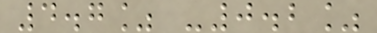4.7% -0.2%
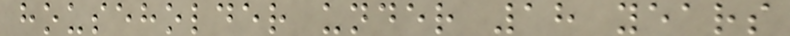householder under 18 years
